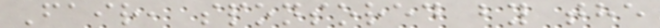Fair, sponsored by the
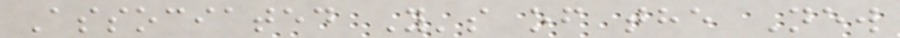Associated Y's of the New
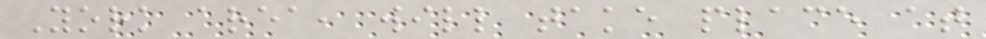York area, will take place at
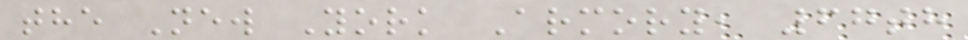the New York Armory, 67th
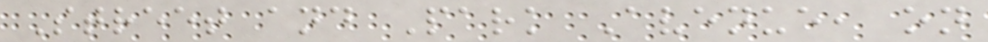Street and Park Avenue, on
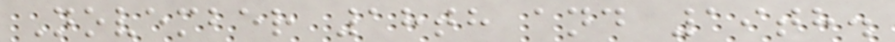November 18th and 19th.
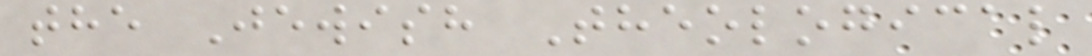the Jewish Theological
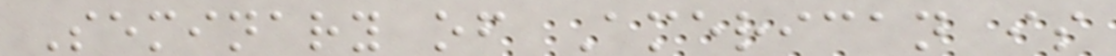Seminary of American is
